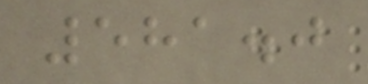581.0
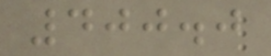400.0
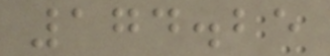174.25
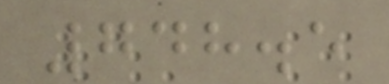748.5
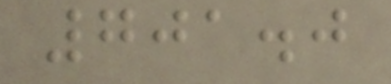701.0
